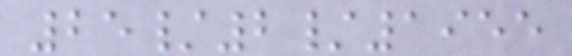25/2/1955
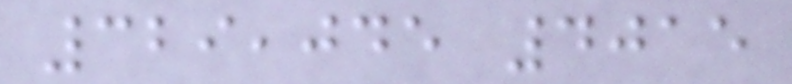329,045 4015
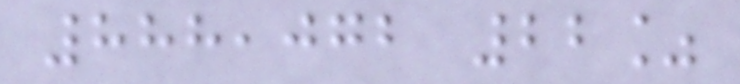888,072 22%
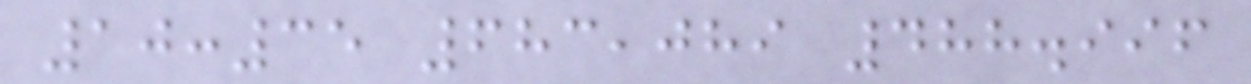10:35 683,089 488.996
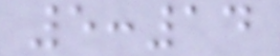5:14
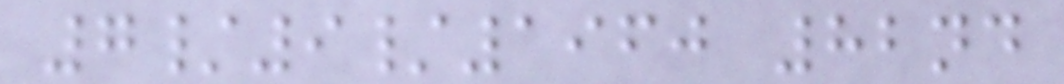7/9/1960 82nd
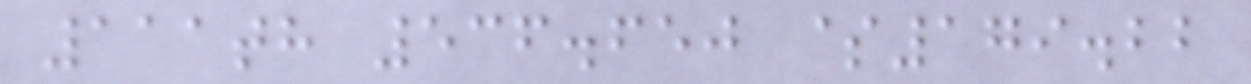111th 536.650 $179.22
